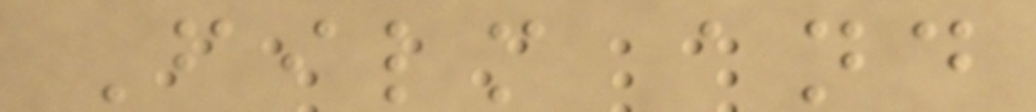Film and
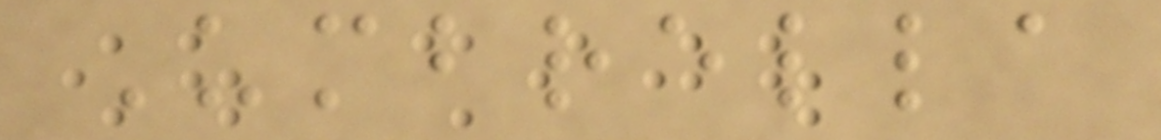Umbrella
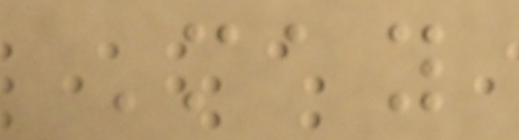May
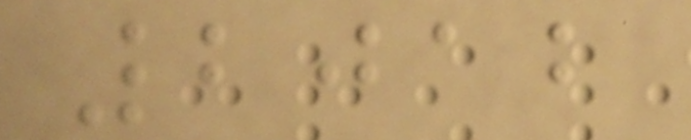2012
